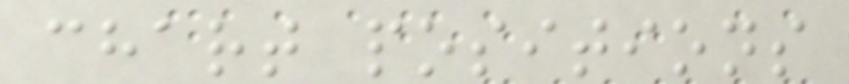chart positions
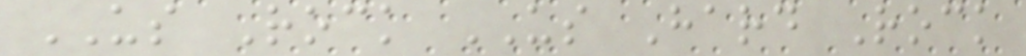US Rock US Hard Rock
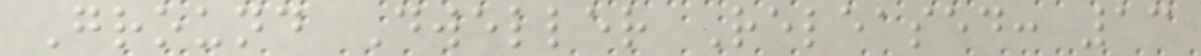Ground Dweller Released: 13
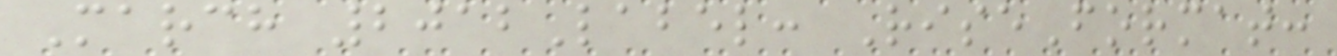March 2012Label: RiseFormat:
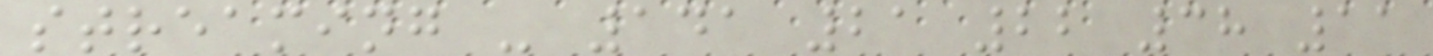streaming - 141 21 22 38 11
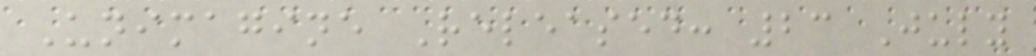Unimagine Released: 23 July
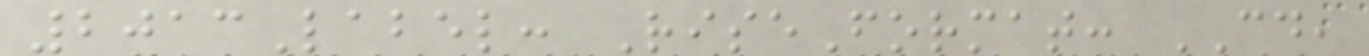2013Label: RiseFormat: CD,
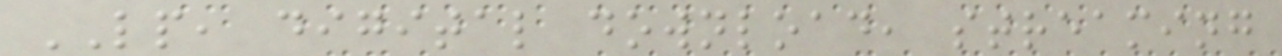LP, digital download, streaming
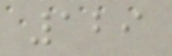129
